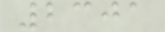2301
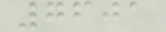7601
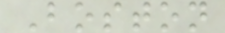Boston
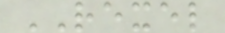REXEL
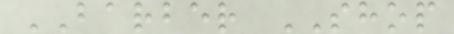BARBER SHOP
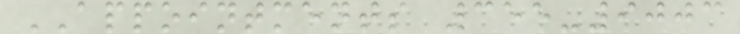APPOINTMENTS 355-9003
